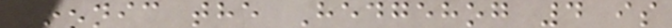Sonic the Hedgehog 4 is
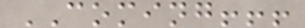COMING!!!
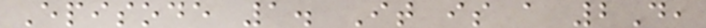Episode 1. It is a 2D,
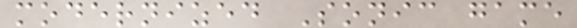modernized Sonic game
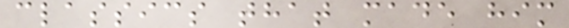classics that made him
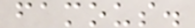famous.
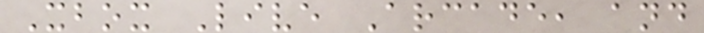Xbox Live Arcade, and
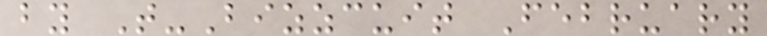by T-Bizzcuit February
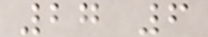27 6
